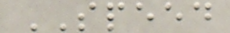SPEED
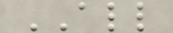ALL
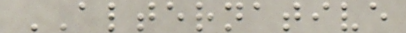ALTERNATIVE
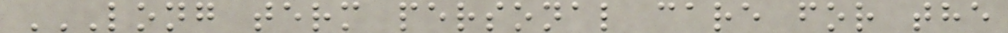LONG TERM PERSONAL CARE FOR THE
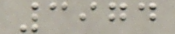3974
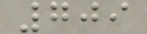709
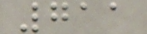711
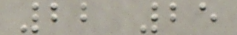22 25
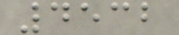4532
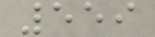559
